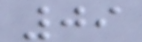09
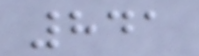841
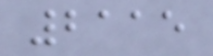2115
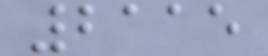2115
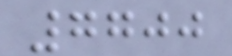7700
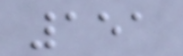151
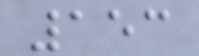153
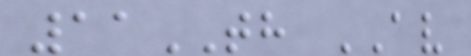11TH AV
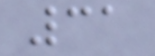31
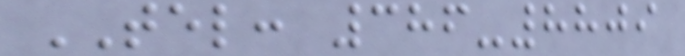TEL: 386-8809
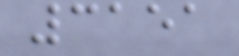3151
